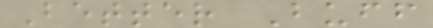Better Buff
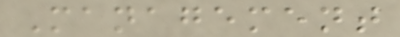Management
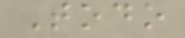Todo
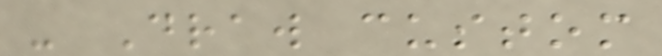- Draw custom
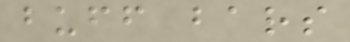buff bars
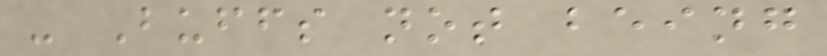- Buffs not being
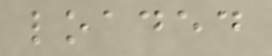loaded
